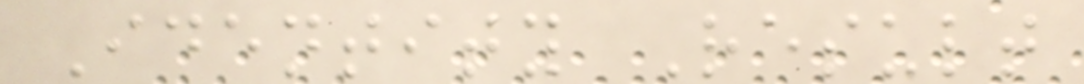Identity Result
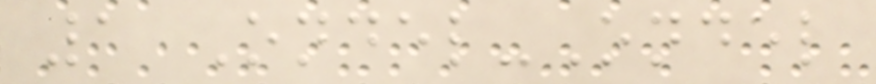1 Ondel-Ondel
